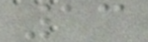13
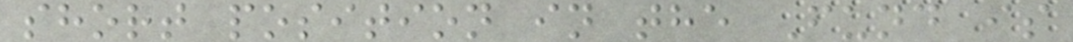short position in the Fund is
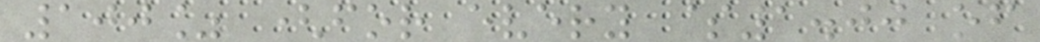100% (for every $1.00 of
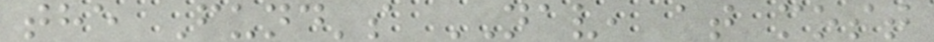the Fund's NAV, at most
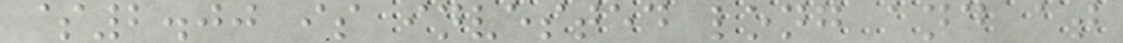$2.00 is invested long and at
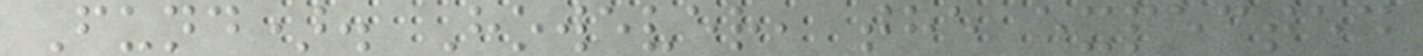Fund). However, the expected
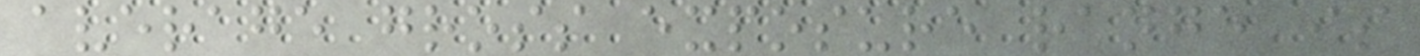average gross exposure range is
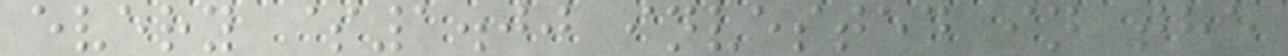every $1.00 invested in the
